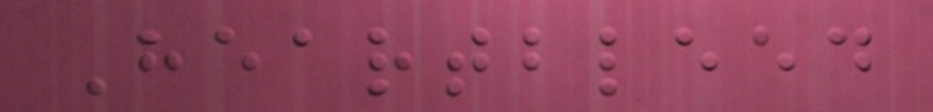Heartbleed
